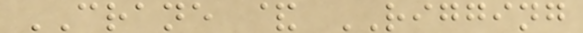CRANE & RIGGING
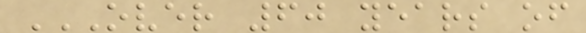OVER 60 YEARS OF
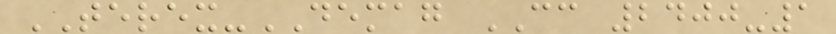TEREX-DEMAG CC 2400-1
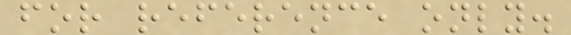for reference only.
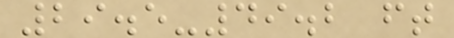29.5-49.2 ft
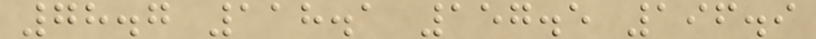78.7 118.1 157.5 196.9
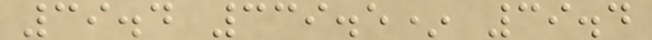39.4 339.5* 39.4
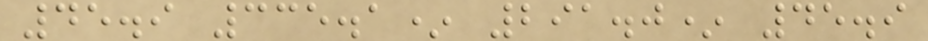45.9 335.1* 291.0* 45.9
